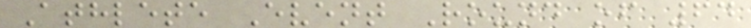Athlete Event Round of 64
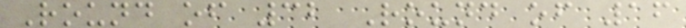Round of 32 Round of 16
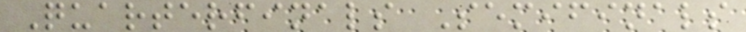Quarterfinals Semifinals
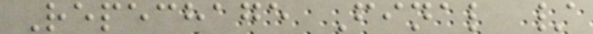Repechage Final /
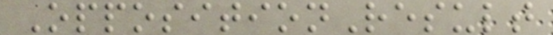OppositionResult
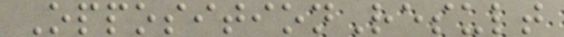OppositionResult
